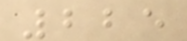225
